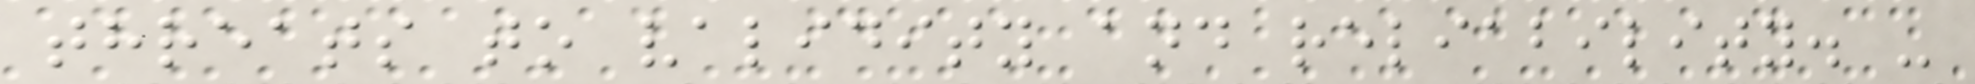threats to validity and reliability. -
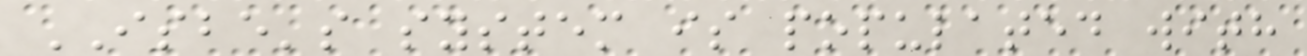ISBE's system is populated with
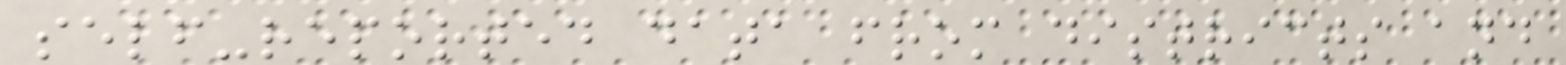self-reported data from districts and
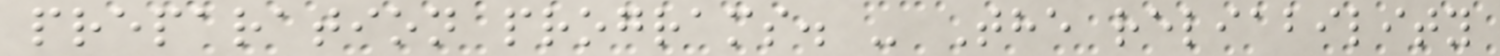preparation programs. - The reliability
